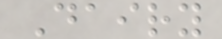Dairy
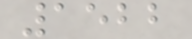1522
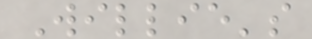Willie's
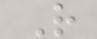R
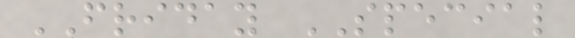FRIDAY SPECIAL
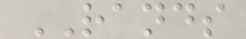RANDS
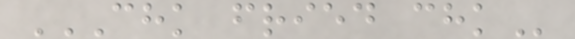CHK FRIED CHK
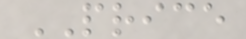PRICE
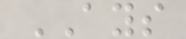AYS
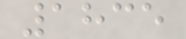1835
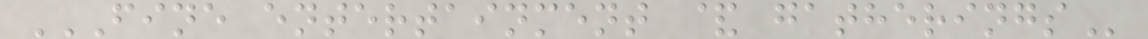FINE ENTERTAINMENT & GATHERINGS
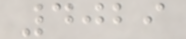4029
